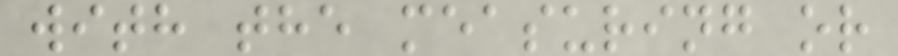with the measuring or
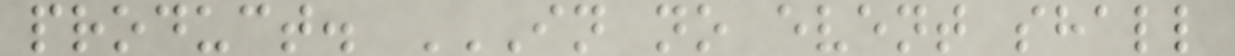product. IN NO EVENT SHALL
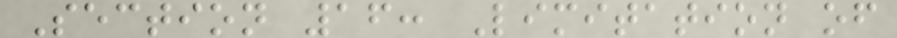Section 16: Limitation of
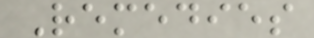Remedies
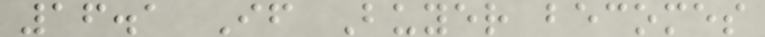16.1 If Buyer becomes
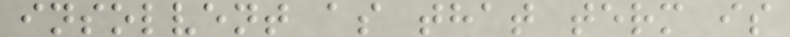insolvent as that term is
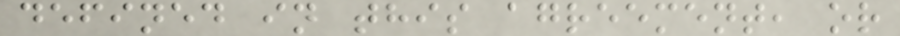defined in this agreement, or
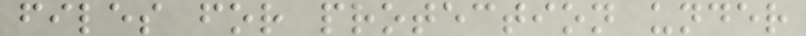files for protection under
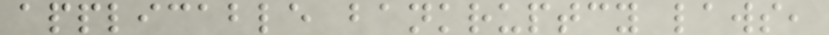applicable bankruptcy laws,
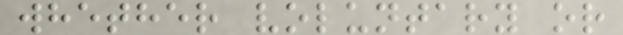whether voluntary or
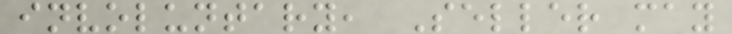involuntary, Seller may
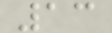13
